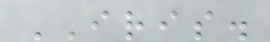IRIS.
